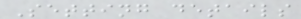Setting details
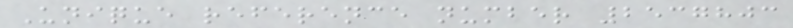Unique reference number 2537803
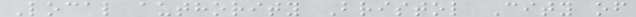Local authority Bristol City of
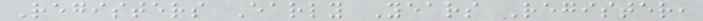Registers Early Years Register,
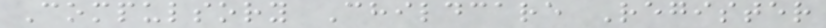Compulsory Childcare Register
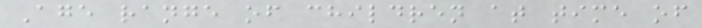Age range of children at time of
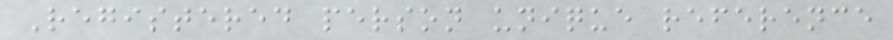Registered person unique reference
